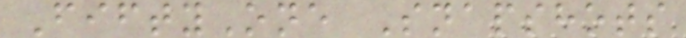FiftyOne Snapshots
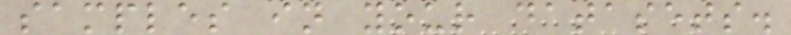samples in your datasets.
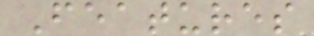Features
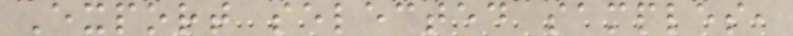Export selected samples,
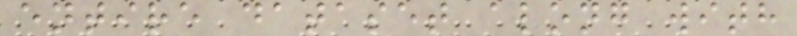entire dataset along with
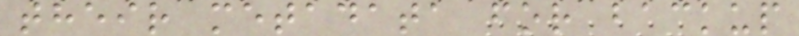their metadata for backup
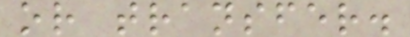or transfer.
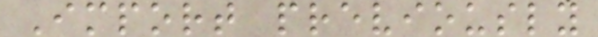Import previously
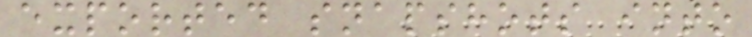exported snapshots into
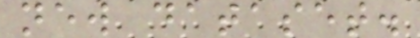new dataset.
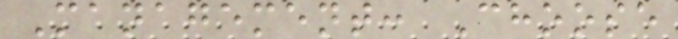Management: Choose
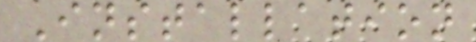Installation
